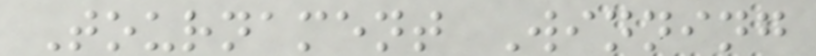Tournament Winning
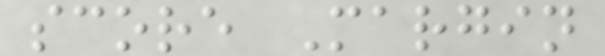score Margin
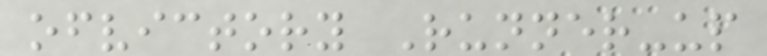ofvictory Runner-up
